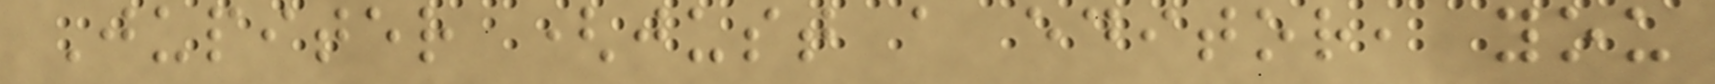Jupiter (just a editor, you
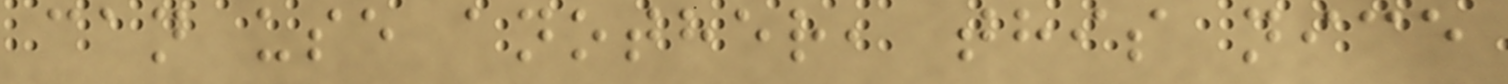can use another, this nice
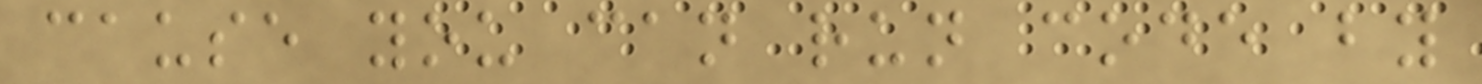cause you can run code by
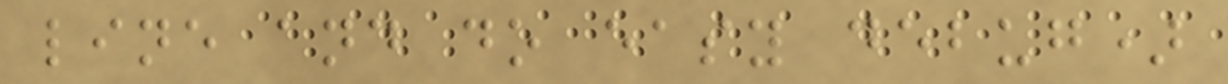line and do easy debug)
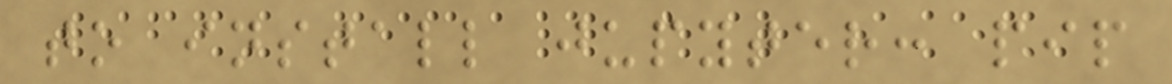to install jupyter: pip
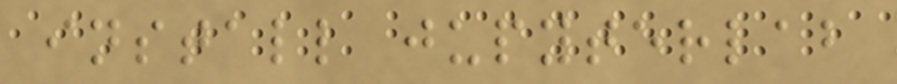install jupyterlab
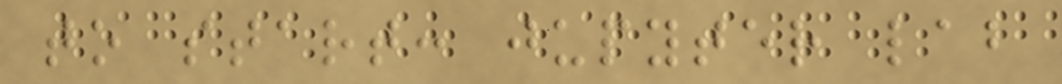to start: jupyter lab
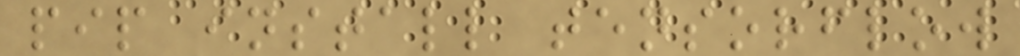pip install tensorflow
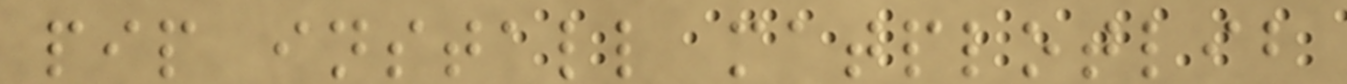pip install matplotlib
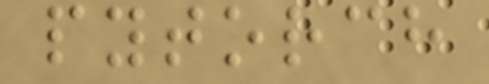pytorch
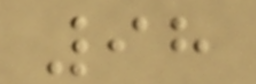98
